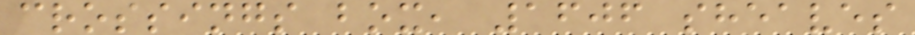crossings box, 1606 sheaves
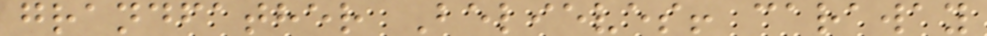grandfather Believes! caraway
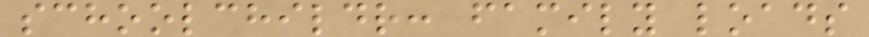schoolchildr: family loads
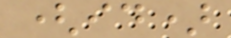(id)
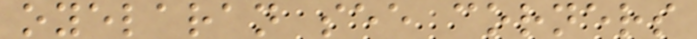oyelaran see corners
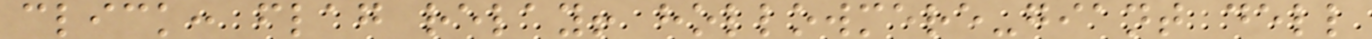click: flag relay! hollowmere-giant dell
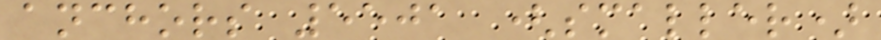anchors 5501 (smaller)
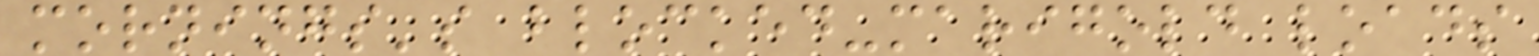mornings's blocked-marigold loads
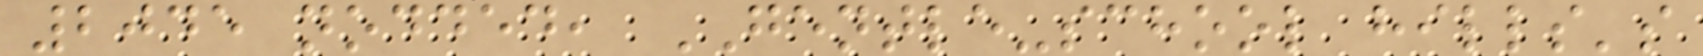2045 nodded, GENTLE-school hills's
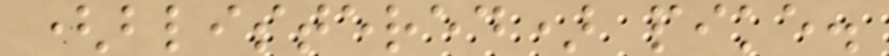(blistered) pike.
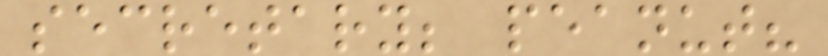secretary; peanut?
